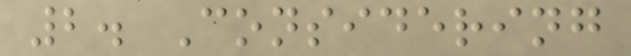2. Considering
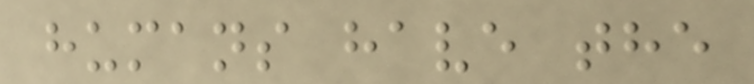humans have the
